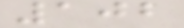102
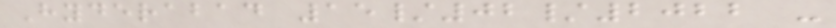Hyderabad 15/02/2022 -
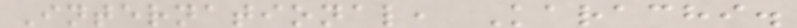International, Karachi.
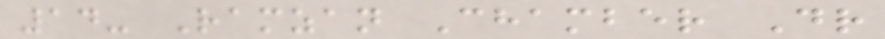14- Ramzan Chamber Dr
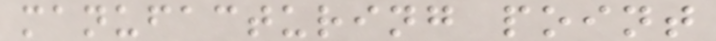manufacturing point
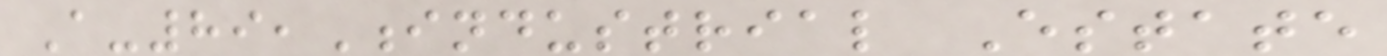A-89,Industrial Estate
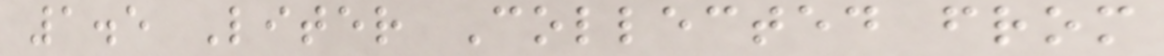1.5 Liter Collected from
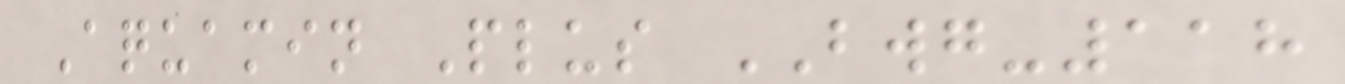Aquamin Plus BWG-118
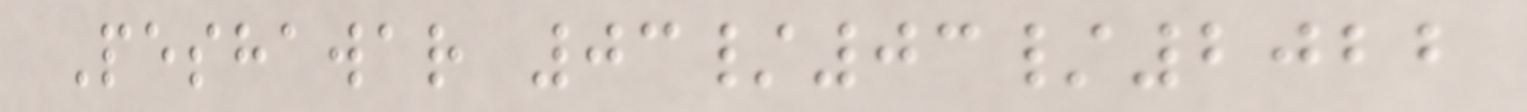Peshawar 03/03/2022
